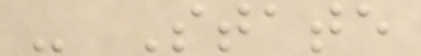- State
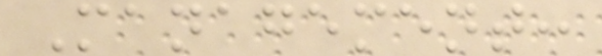Management:
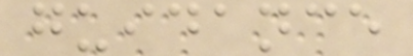guidance
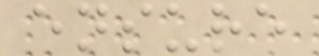ensure
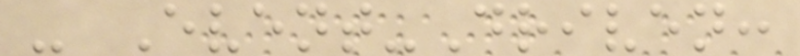- Event-Driven:
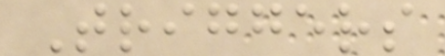Triggers
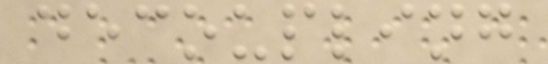decoupling
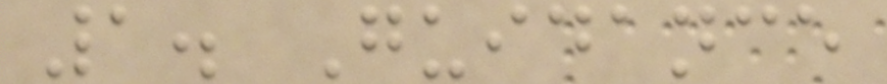1. Guidance
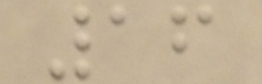16
